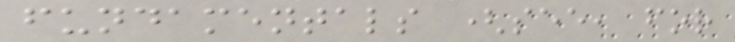fundamentals (see, for
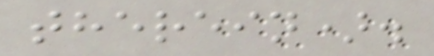therein).
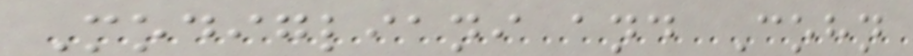Modigliani and Cohn
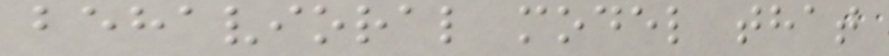behavioral model that
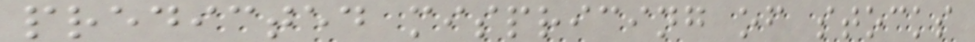predicted mispricing of stocks
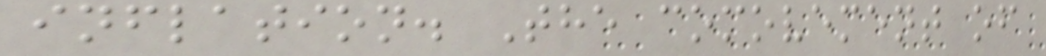inflation. The comovement of
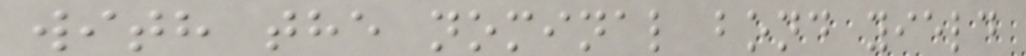with the nominal bond yield
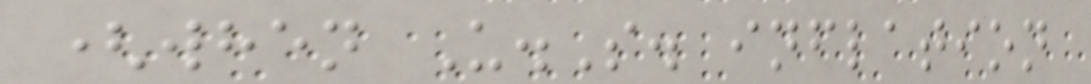(when U.S. inflation
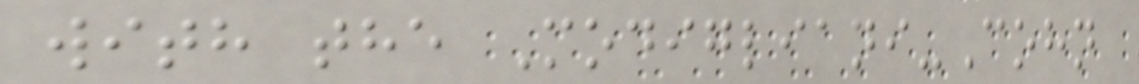with the Modigliani-Cohn
